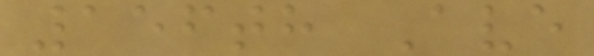156th Ave
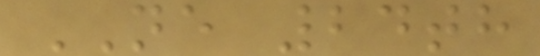NE 24th
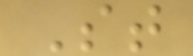St
